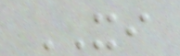XI
